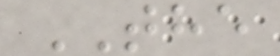THE
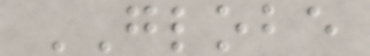GLOBE
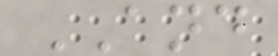AND
